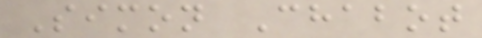Simon Chabot
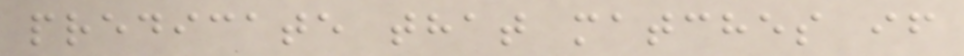predicate that matches if
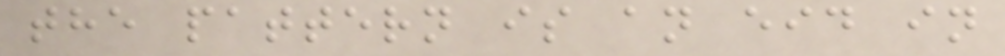the pattern is an eid in
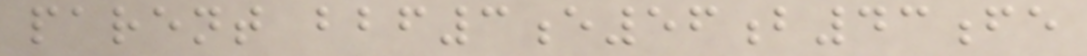parent bbf3e56b43fe
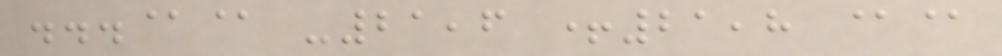...@@ -21,6 +21,8 @@
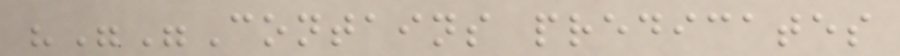"""Contains predicates
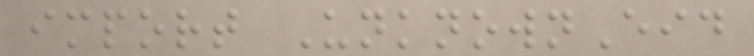import UnknownEid
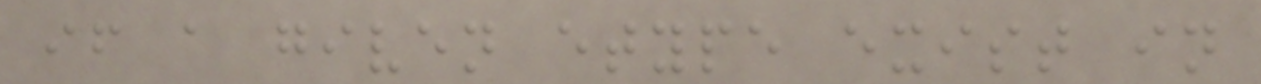if a given etype exist in
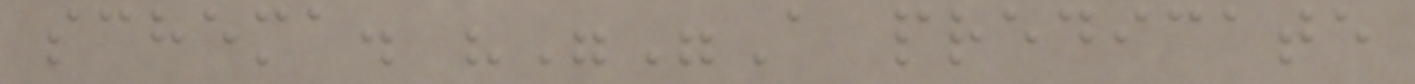schema. """A predicate
